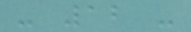- 12 -
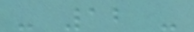- 12 -
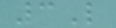3L
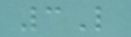3L
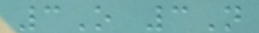3O 3N
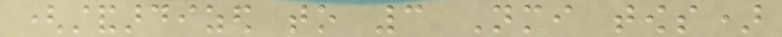(standardized to 3 Nmi tows)
